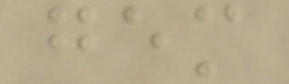gem
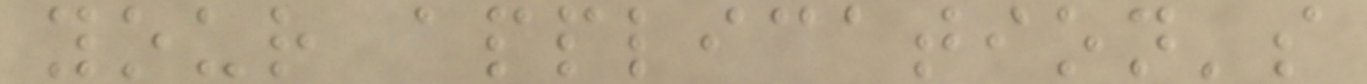your application's
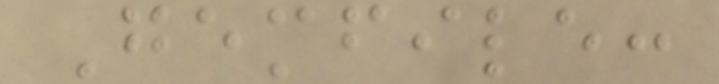Gemfile:
